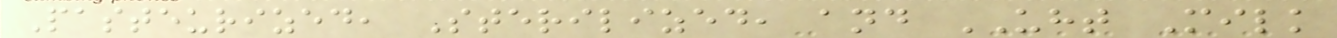Pasteurized, Sterilized, and UHT Milk
